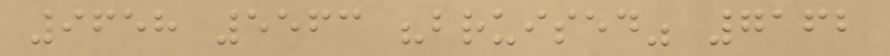9658 5563 "bruised" 7162
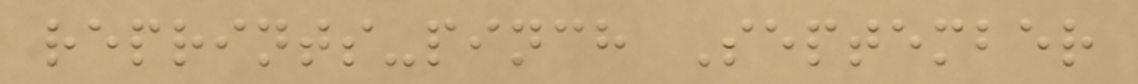reprints-pinch September
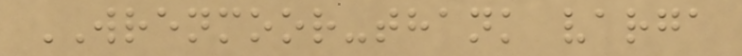WRENMOOR-thank varga
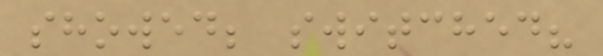showed; switched?
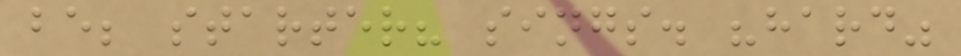be; starter? sings. "hard"
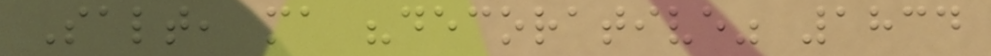Salt, ma "decorative" 1834
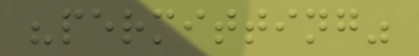"permitting"
